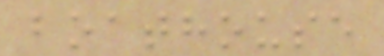boathouse
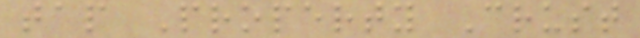tap Property Crust
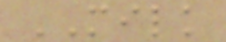MILK
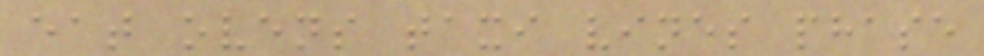eat ovens taxi vines phase
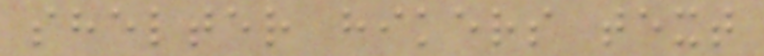shelter hikers text
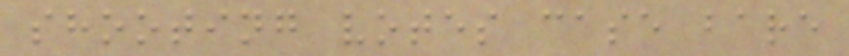shooting votes case bare
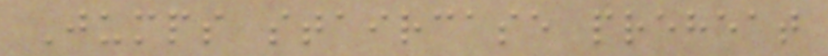Jumps staircase preheat
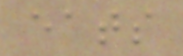eats
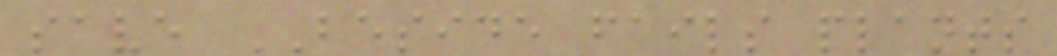save BESIDE fails plants
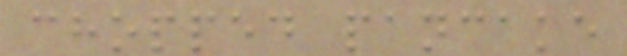chopped pancake
